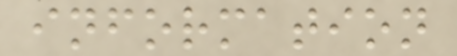information
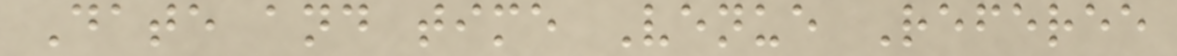Date and time Venue Referee
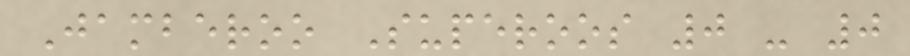Jamberoo Superoos 0 - 0
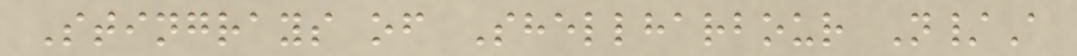Stingrays of Shellharbour N/A
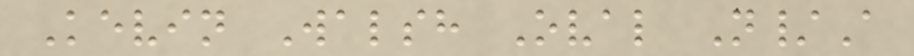Kevin Walsh Oval N/A
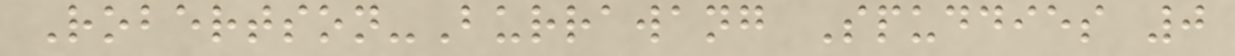Robertson-Burrawang Spuddies 0
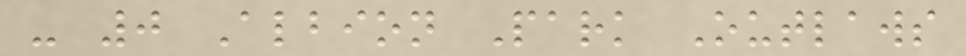- 0 Albion Park Outlaws
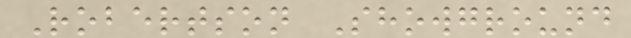Robertson Showground
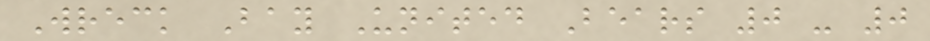Wreck Bay United Bears 0 - 0
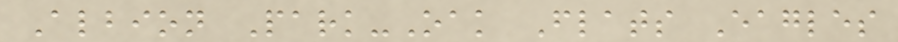Albion Park-Oak Flats Eagles
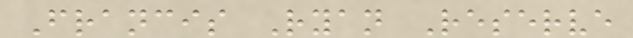Francis Ryan Reserve
